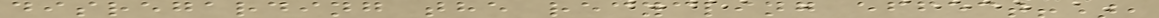disregarding the recycling effect!),
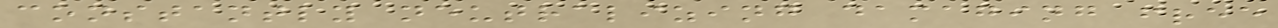constantly neutralizing damaging free
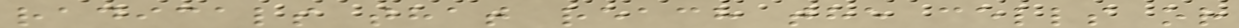radicals that reach the cells or
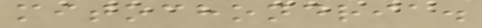mitochondria.
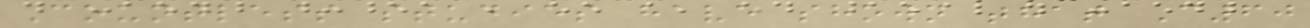Countless studies have shown that C60
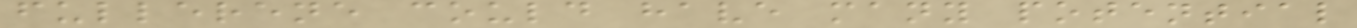fullerene could have many potential
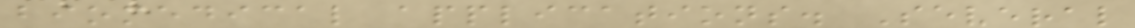biomedical applications. Several
